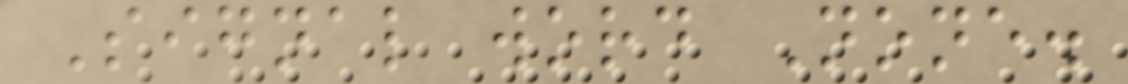Signal word None.
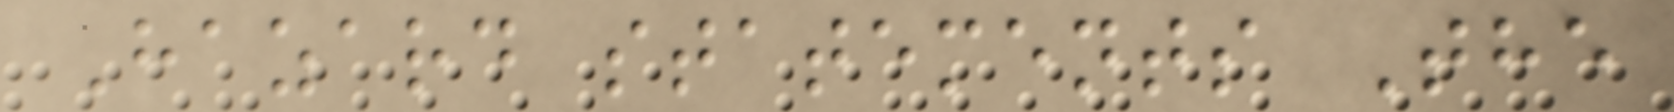Hazard statements The
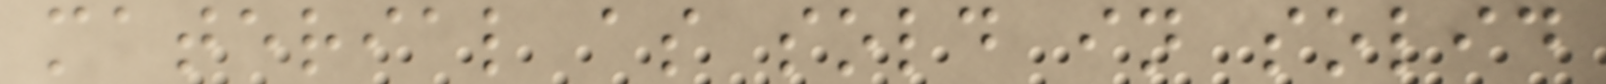material as sold in solid
